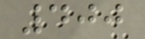400
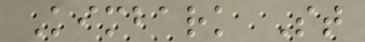Kimbark St
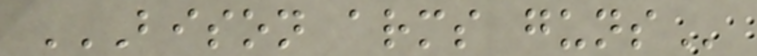BISON ARMS GUNS
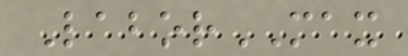LaborMAX
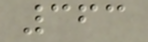363
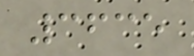3635
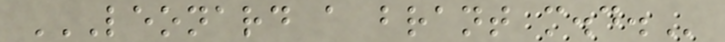LEONARD A BRANT M.D.
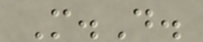M.D.
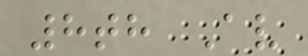8th Av
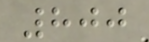800
